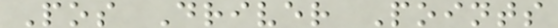Pos Driver Points
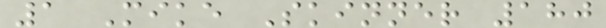1 Mike Skinner 180
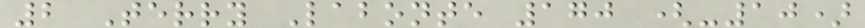2 Terry Labonte 170 (-10)
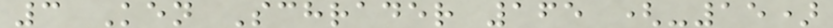3 Ken Schrader 165 (-15)
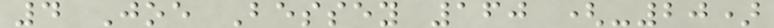4 Joe Bessey 160 (-20)
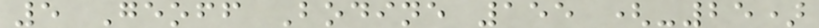5 Geoff Bodine 155 (-25)
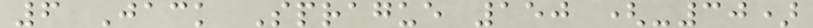6 Jack Sprague 150 (-30)
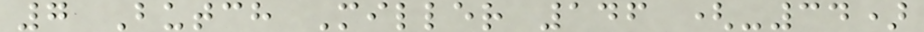7 Butch Miller 146 (-34)
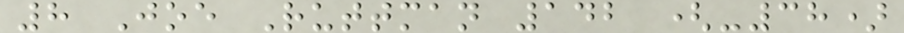8 Joe Ruttman 142 (-38)
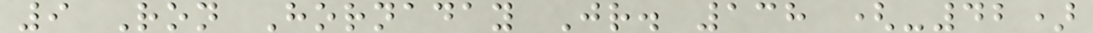9 Ron Hornaday Jr. 138 (-42)
